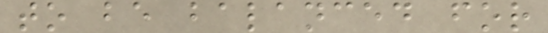to be balanced for
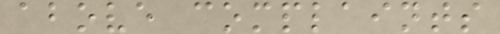above complaints
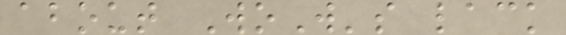about WoW's lack
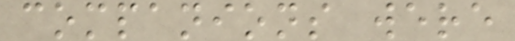companions were
